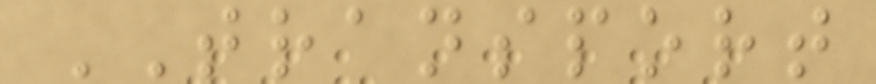TRANSPORT
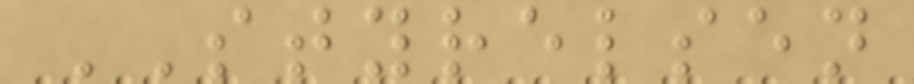STYRELSEN
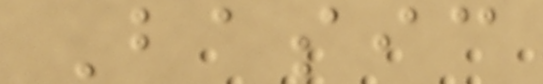Basic
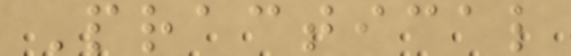Practical
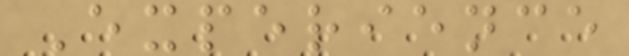Experience
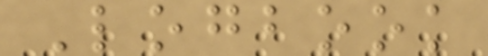Logbook
